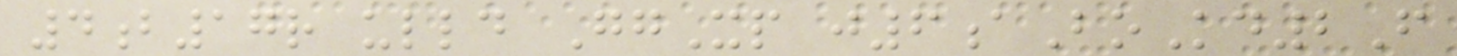4b17r ulld GgXp j6aBoKd2F
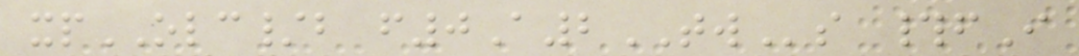xpOLC/b f0A2TWs #fI
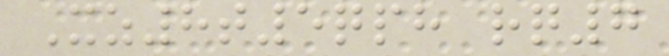Xz8t5qph rq7
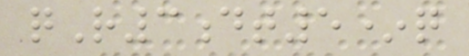qR3dt5*q
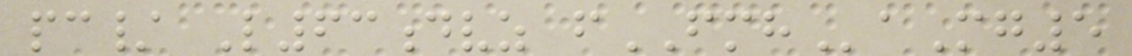pc/ L63dvz fFMHaMg5
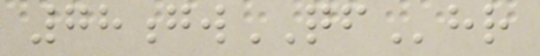78gwQFhr
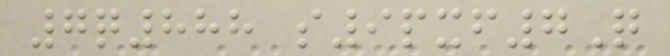7q888 s9pxf7Q
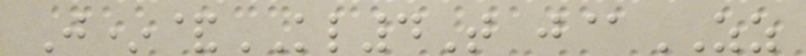J*&KL4T j@ZZ
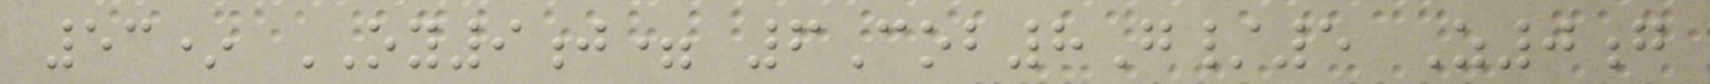53* OY9j= 6Cob8G/5 Z0g
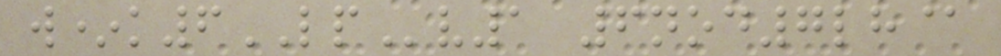w*k6LPv1 6nod7lh@
